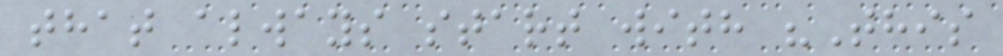that always start with "This
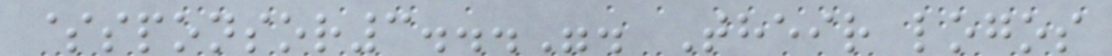$sponsor3...". Their logos
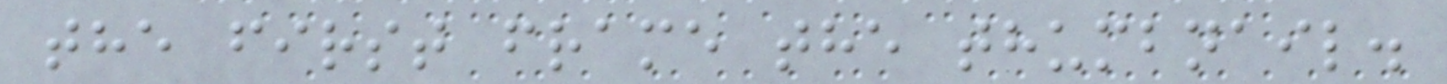the first frame the thumbnail.
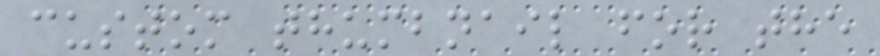custom thumbnail for the
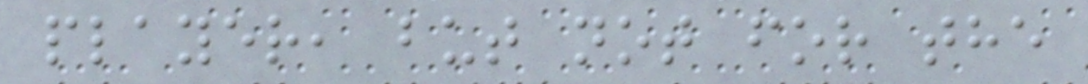player, but not for the
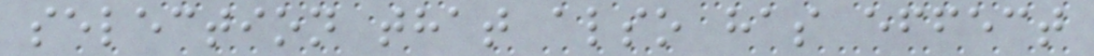selection that also has effect
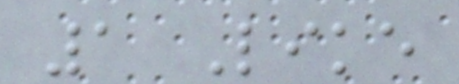1 Like
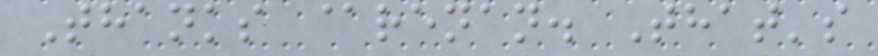Thanks @renan. That's
